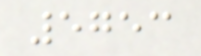5753
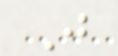J
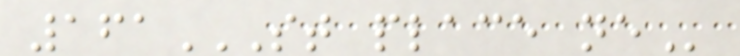161ST PLACE NE
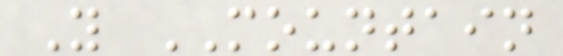Y MOUNTAIN
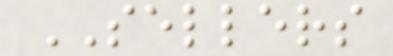SELLERS
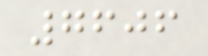7606
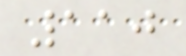110
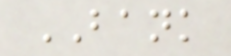BANK
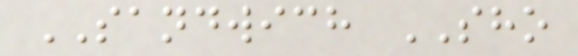SANDWICH SHO
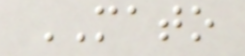MATO
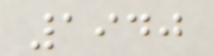1940
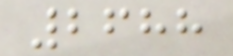2688
